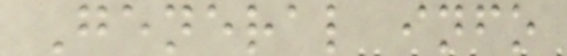General info
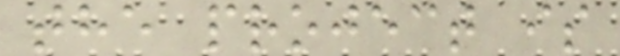the project is
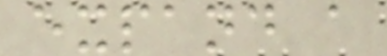expand a
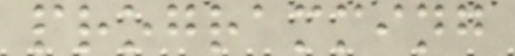programming
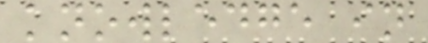knowledge in
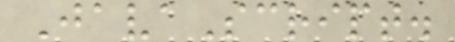JavaScript.
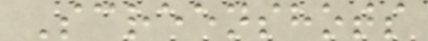Screenshots
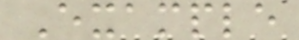Example
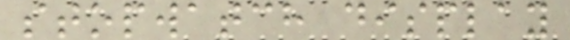stopwatch display
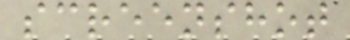screenshot
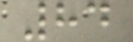84
